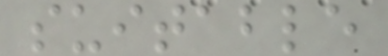suitable
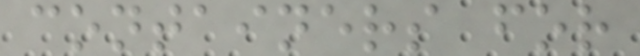containers for
